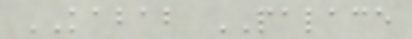KABAB PALACE
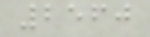2560
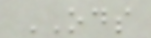ODS
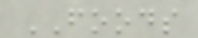FOODS
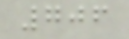706
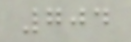704
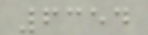6354
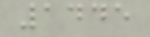1445
